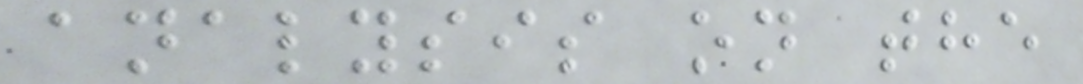analysis on the
